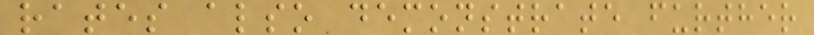rates also demonstrate further
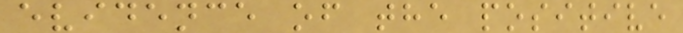evidence of the positive
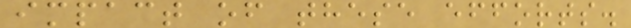impact of these efforts.
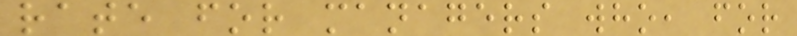rate for managers who, for
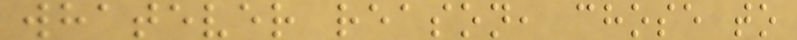whatever reason, chose to
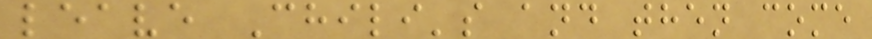leave Chili's and then come
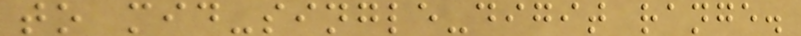to mid-single-digit range.
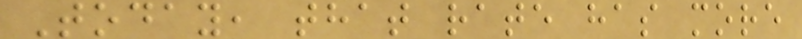Today, that rate has more
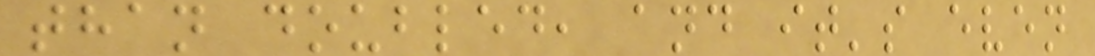than doubled, and it's even
